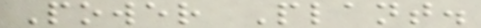Power Plant.
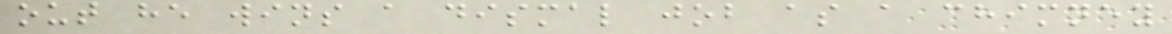out he wins a dismal job as a chimney
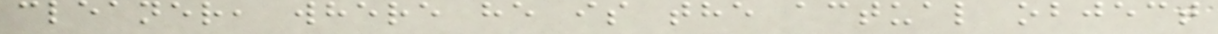cleaner, where he is the actual object
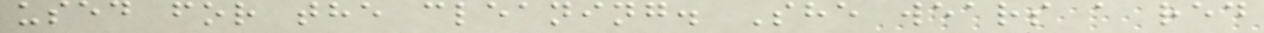used for the cleaning. She wears a red
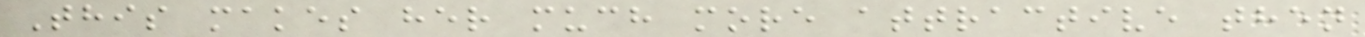This makes her much more attractive then
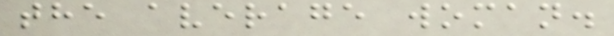the average woman.
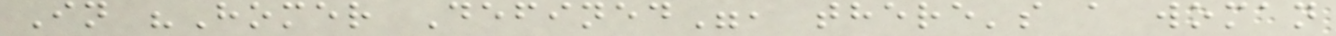In "Homer Defined", there's a woman
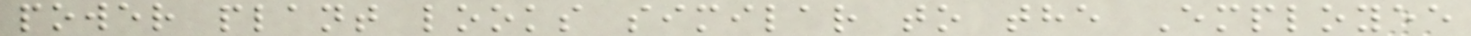power plant looks similar to the Employee
